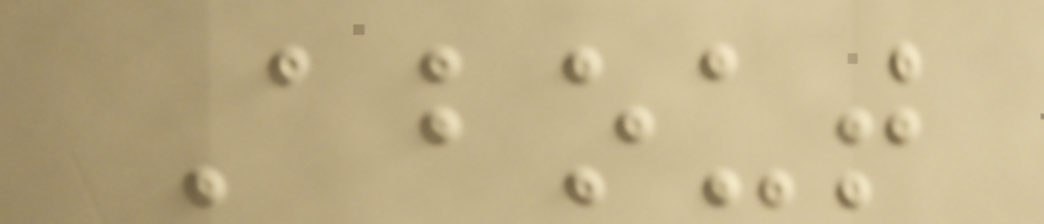About
